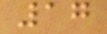17
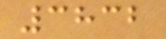3832
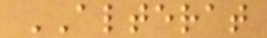ALTERAT
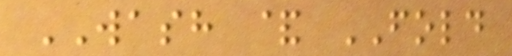WASH & FOLD
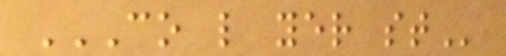CO L YER ST
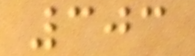303
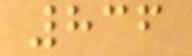836
